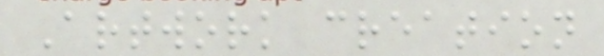Artwork creation
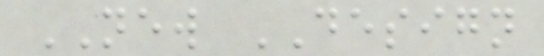NEW DESIGN
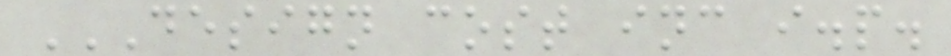DESIGN COST INC I.P.
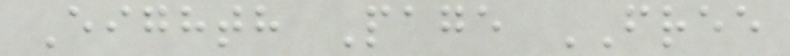Eighth Page FREE
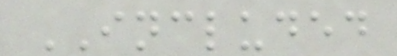INCLUDED
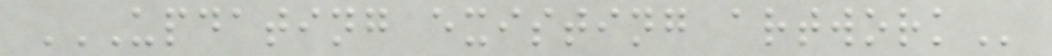UPDATING EXISTING ARTWORK
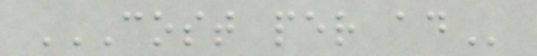COST PER AD
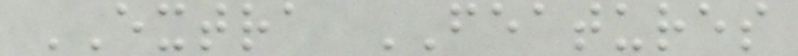EXTRA FEATURES
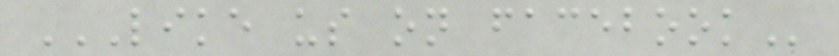LIKE US ON FACEBOOK
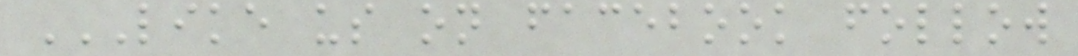LIKE US ON FACEBOOK FOLLOW
